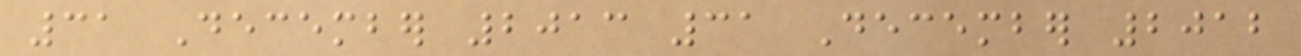31 December 2013 31 December 2012
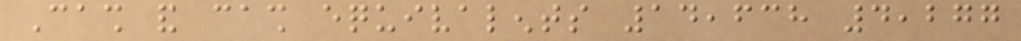Cash and cash equivalents 14,638 4,277
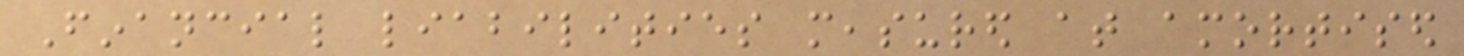Financial liabilities measured at amortised
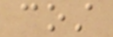cost
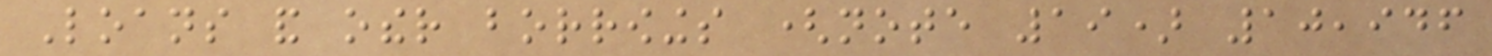Loans and other borrowings (note 19) 10,946
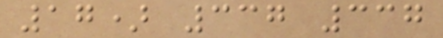17) 337 337
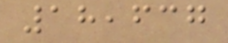18,637
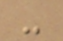-
